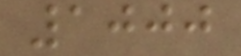1000
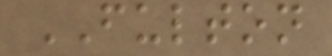FULTON
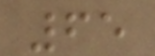65
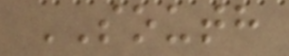SOUTH
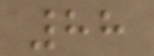88
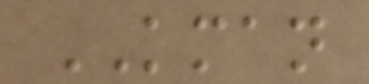KMAN
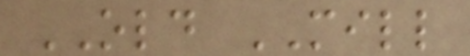OLD MILL
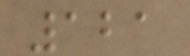121
